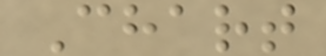Chart
